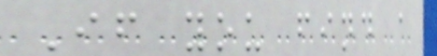If you find a
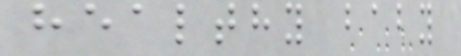healthy baby
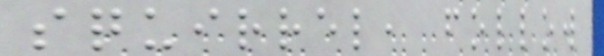squirrel, follow
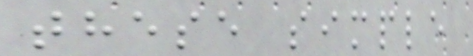these simple
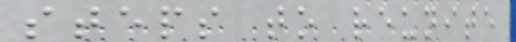steps to reunite
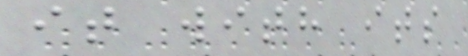it with its
